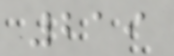219
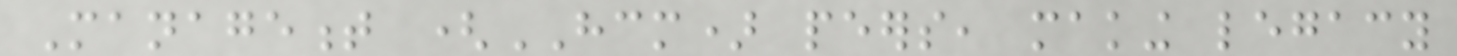Management (HCM) peers, making legacy
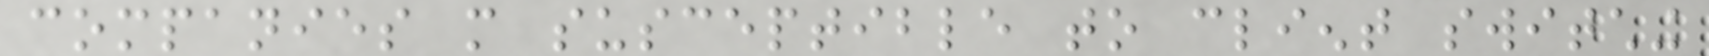companies more susceptible to client switching
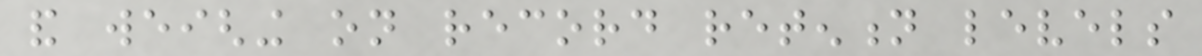and weighing on record retention levels
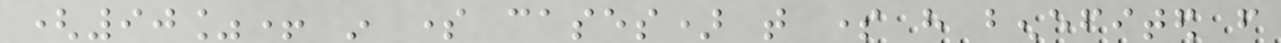(90%+ in some cases) that some have benefited from
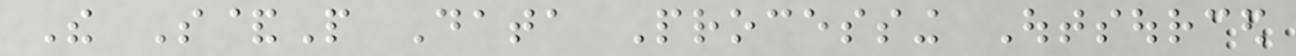The S&P Data Processing Outsourced
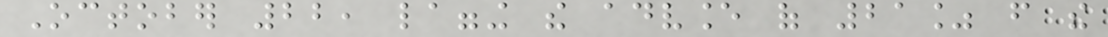October 22, lagging the advance of 21% from the
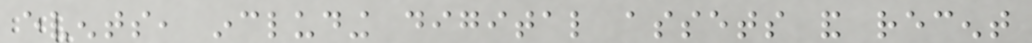events, including digital assets and recent
